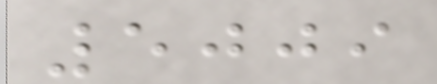5009
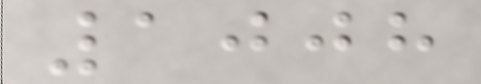1008
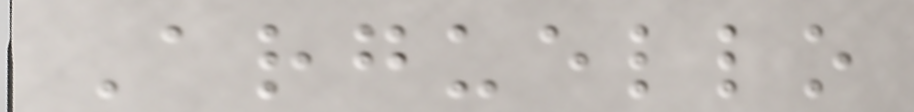Arguello
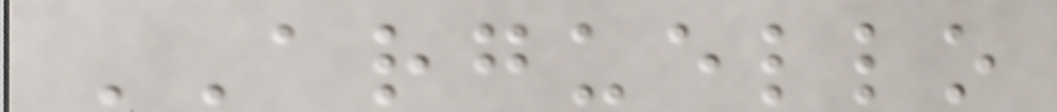ARGUELLO
